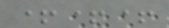+++
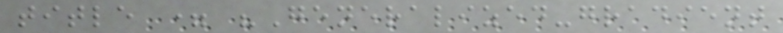title = "Generalized-gradient
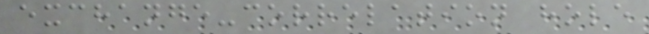exchange-correlation hole
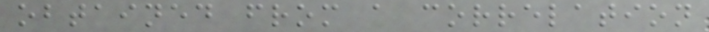obtained from a correlation
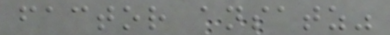factor ansatz"
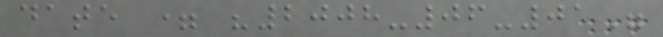date = "2008-06-01"
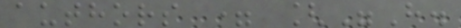authors = ["H.
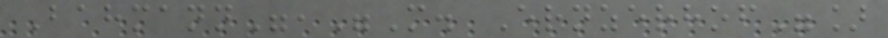Bahmann","M. Ernzerhof"]
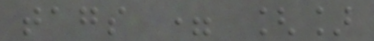tags = []
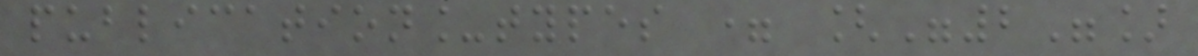publication_types = ["2"]
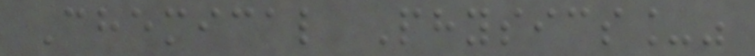Chemical Physics_"
